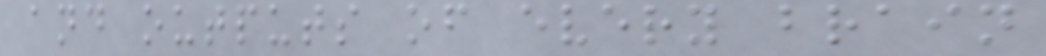and outputs of every brain
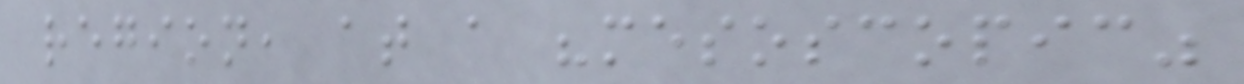region, at a "mesoscopic"
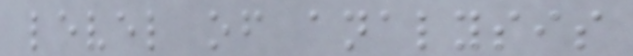level of analysis
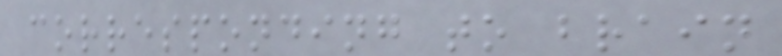corresponding to brain
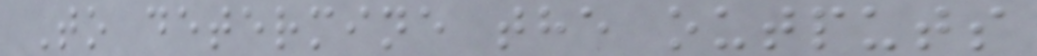To determine the outputs
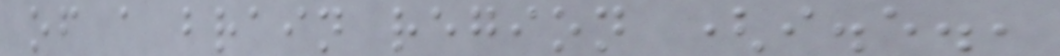of a brain region (i.e.,
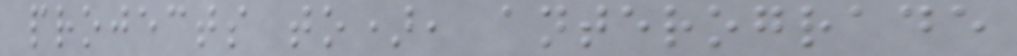projects to), anterograde
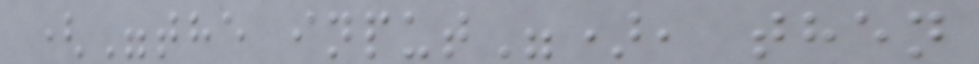("the input"), then
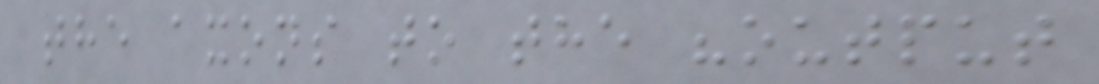the axons to the "output
